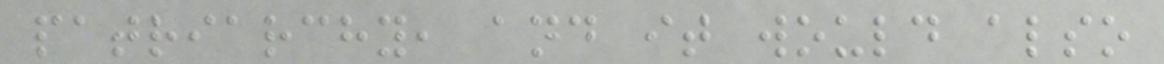patriarchy, and it would also
